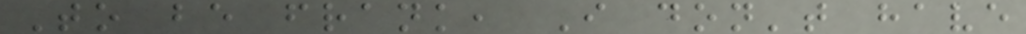To be frank, I don't have
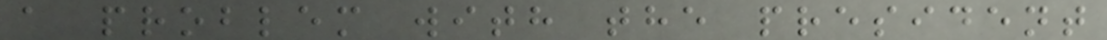a problem with the president
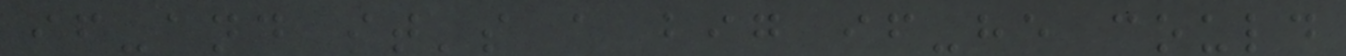if-and it's a big if-he could
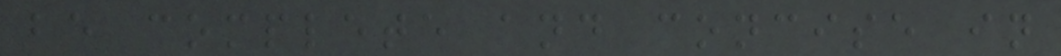be complete and concise in
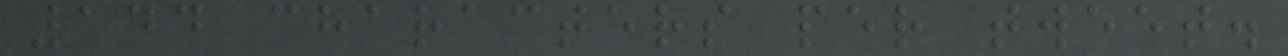144 characters per tweet.
